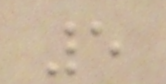5
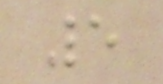5
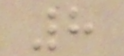8
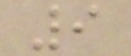9
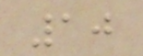10
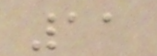11
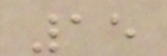15
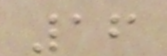16
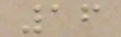16
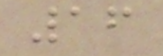16
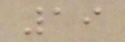19
